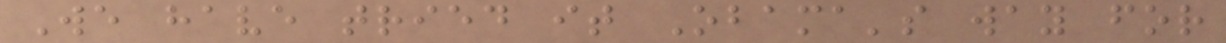We have tried it Obama's way for
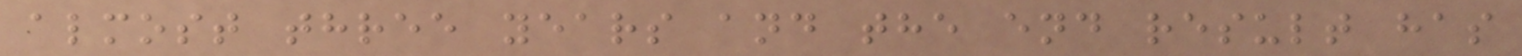almost three years and the end result has
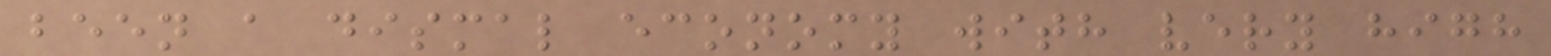been a dismal economy with very high
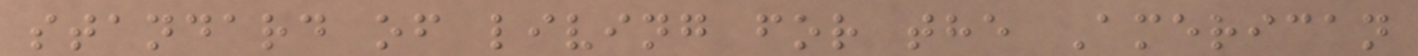standard of living for the American
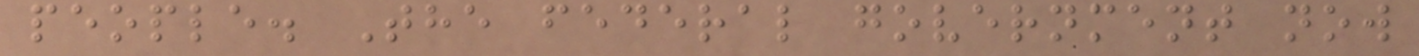people. The federal government now
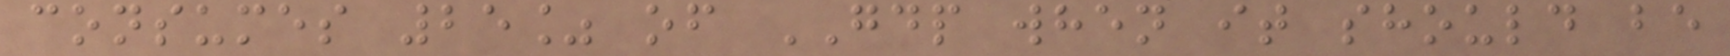consumes 25% of GDP when it should be
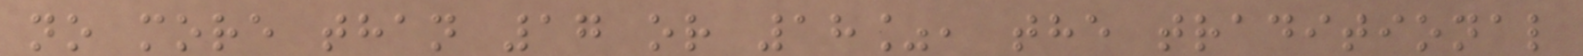no more than 17 or 18%, the traditional
